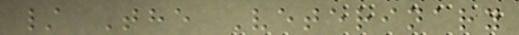/ The Veterinary
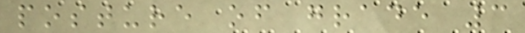posture of grade 3
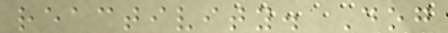reactivity. Dog
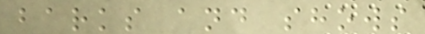barks and shows
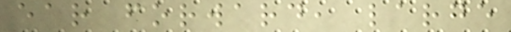ear forward, large
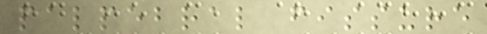palpebral fissure
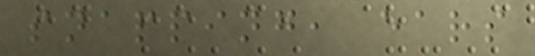snapping, ears
